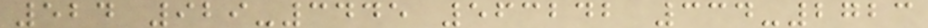524 929-3445 563242 334-2723
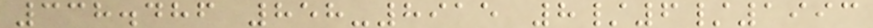338.486 858-8915 8/6/1993
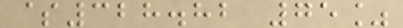$328.82 75%
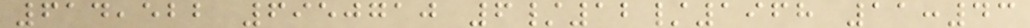614,522 6950710 6/12/1968 11:43
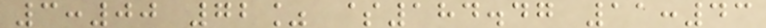3:00 72% $184.47 11:43
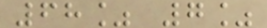68% 7%
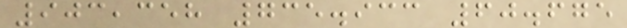903,358 735.933 60.675
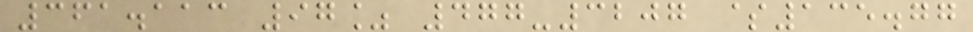361.113 97% 477-3207 $135.77
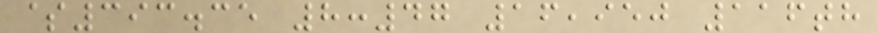$393.35 8:47 16,950 116th
